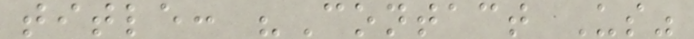title: "Contact Us"
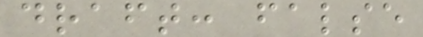draft: false
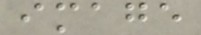image
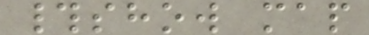#show map
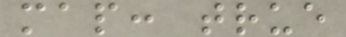map: true
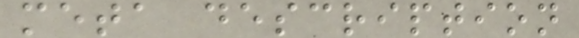meta description
